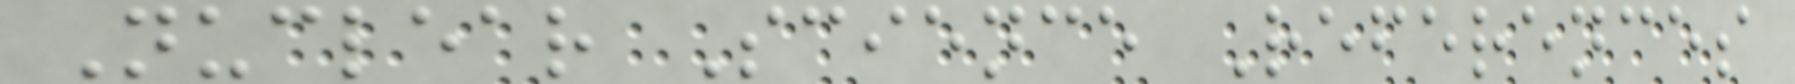Nuclear Science References
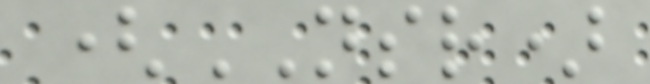(NSR)
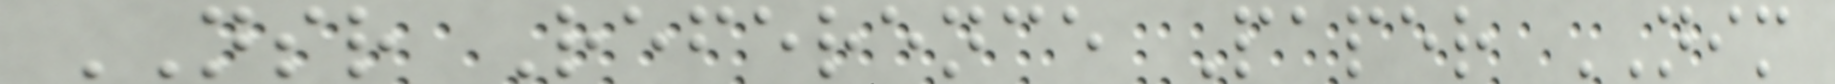NSR Reference Paper NIM
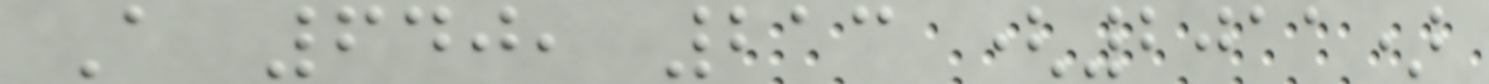A 640, 213 (2011)
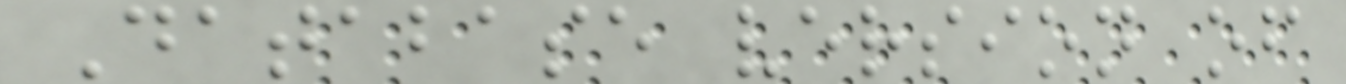Database version of
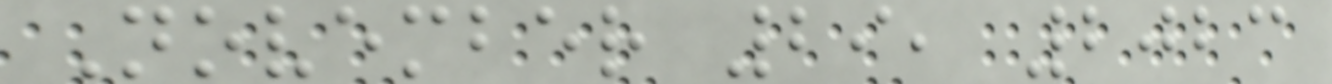November 29, 2023
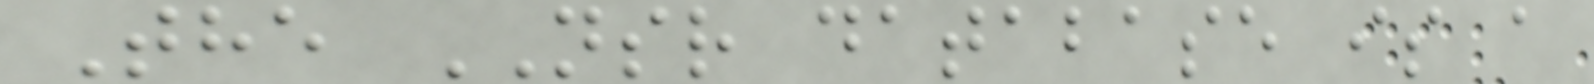The NSR database is a
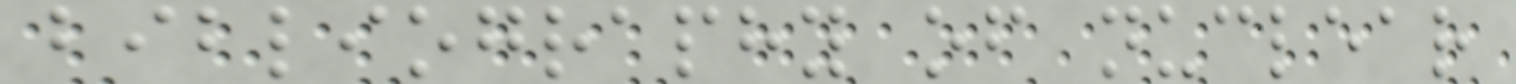bibliography of nuclear
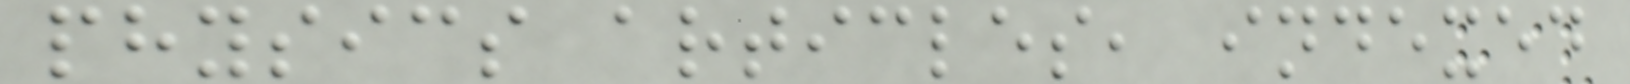physics articles, indexed
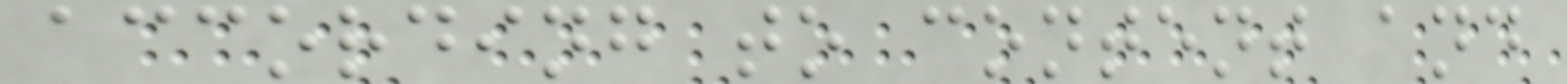according to content and
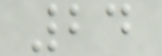24
